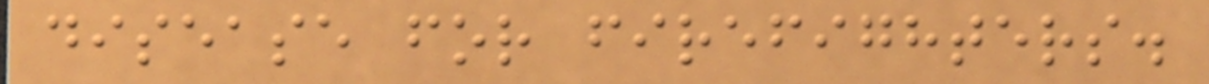disease for firefighters.
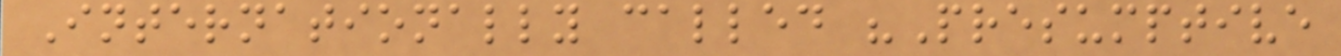Internationally called "Presumptive
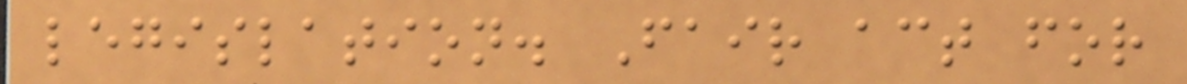legislation. Fair act for
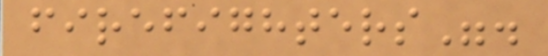firefighters".
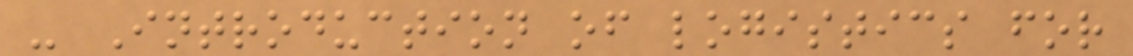- Introduction of logistics for
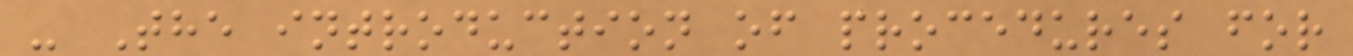- The introduction of procedures for
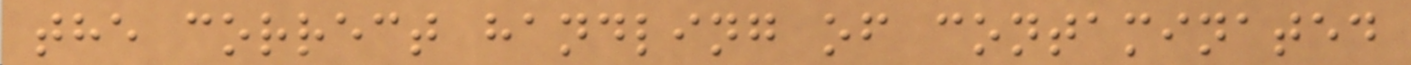the correct handling of contaminated
